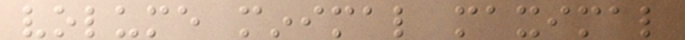volume minimal maximal
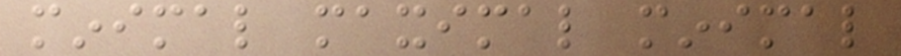minimal maximal minimal
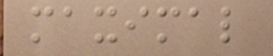maximal
